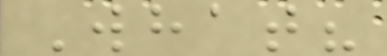What?
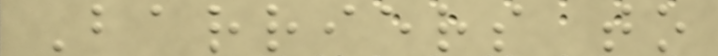Barriers to
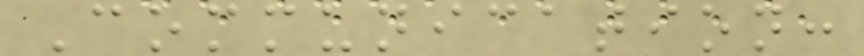Communication:
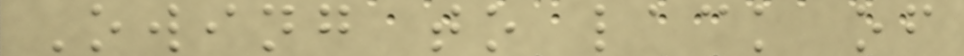Owing to lack of
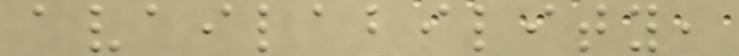availability,
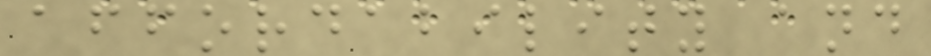affordability and
